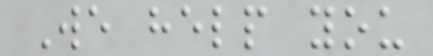We help you
